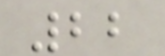22
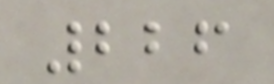226
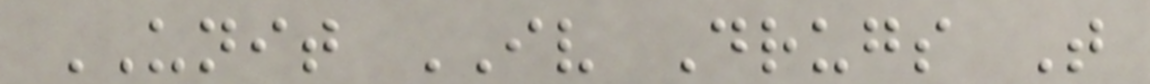UNIT IV Drugs That
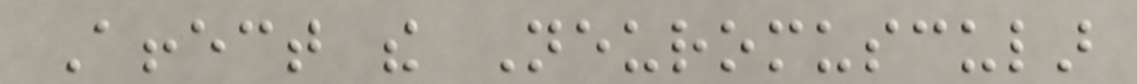Affect the Neuromuscular
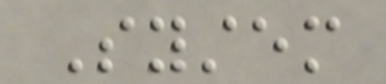System
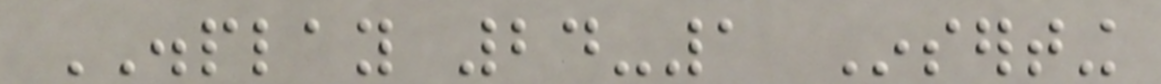DISPLAY 24-1 Inserting
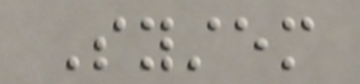System
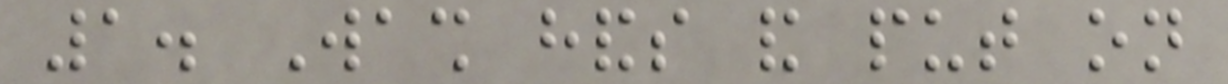1. Wash hands and put on
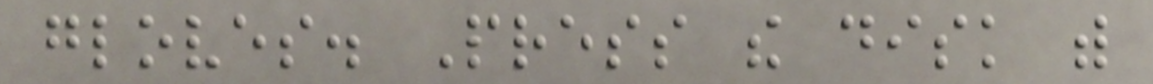gloves. Press the disk with
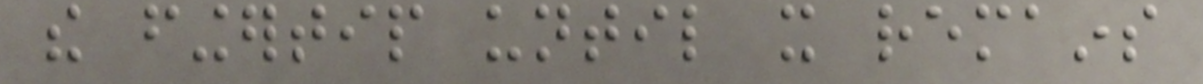the fingertip until it remains
